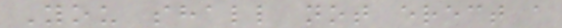You shall not erect a
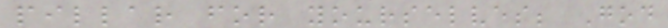pillar for yourselves; God
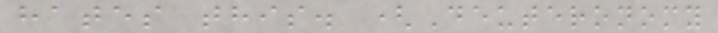hates this. (Deuteronomy
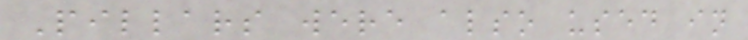Pillars were also used in
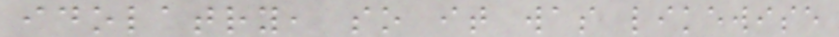idolatry, so it was likewise
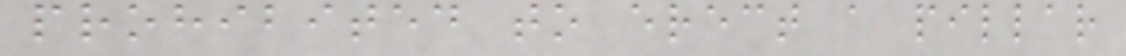prohibited to erect a pillar
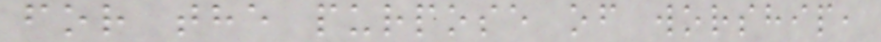for the purpose of worship,
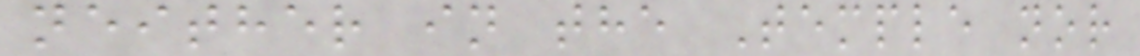neither in the Temple nor
